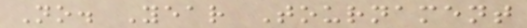No. Year Tournament
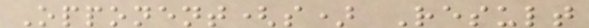Opponent(s) Result
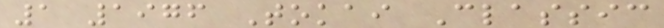1 1976 Tokai Classic
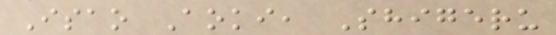Isao Aoki, Shigeru
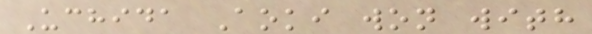Uchida Aoki won with
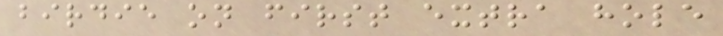birdie on first extra hole
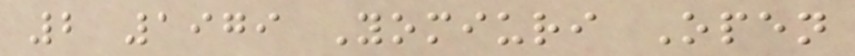2 1979 Yomiuri Open
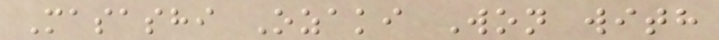Masashi Ozaki Won with
